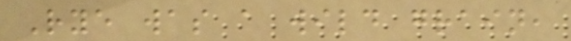Rye was a wild grain,
